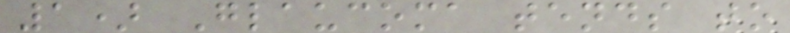1) Glaucoma tends to
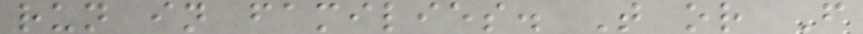run in families. T or F
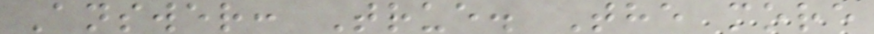Answer: True. The more
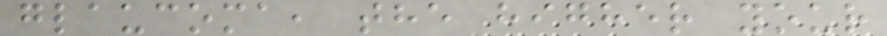glaucoma, the higher your
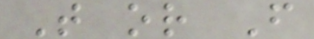T or F
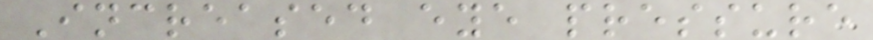Increased eye pressure
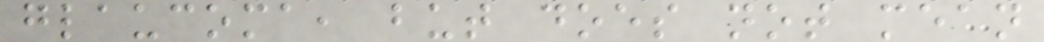glaucoma, but does not mean
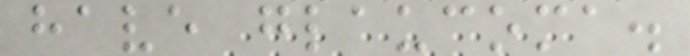have glaucoma.
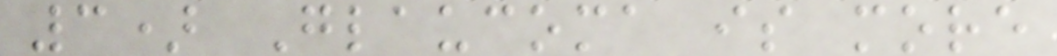3) Glaucoma is more
